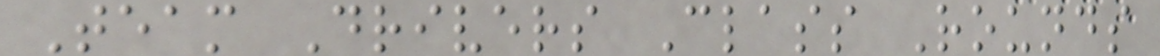Team Drivers Class Rounds
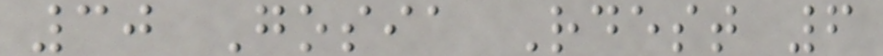30 Gosia Rdest 6
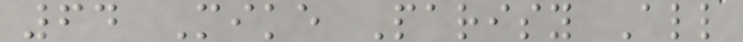64 Mike Parisy All
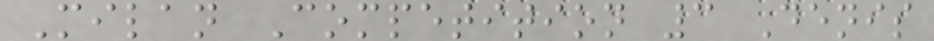Milan Competition 3 Denis
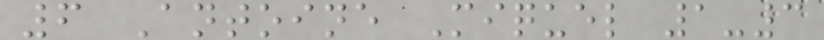6 Antoine Miquel 1-3
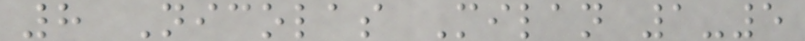8 Nicolas Milan 1-5
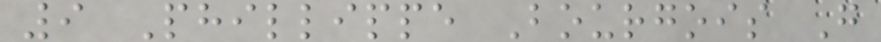9 Phillippe Bourgois G
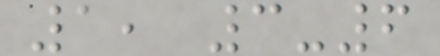1, 3-6
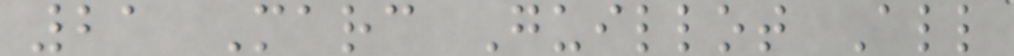21 Marc Guillot All
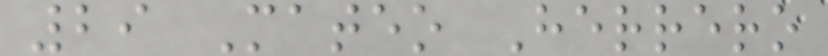29 Mateo Herrero
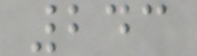243
